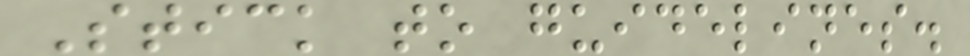Stick to guidelines.
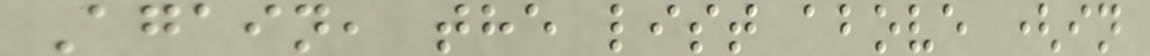Again, the list above (in
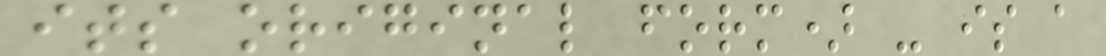its original form) - is a
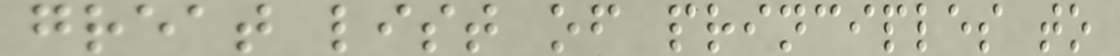great list of principles to
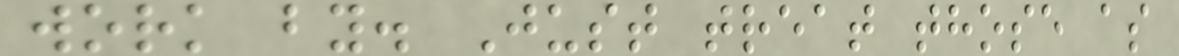work by. Just treat those as
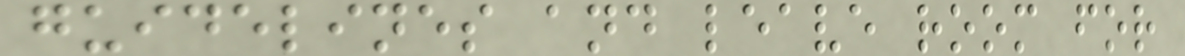guidelines and leave room for
